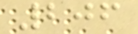206
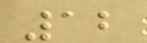12
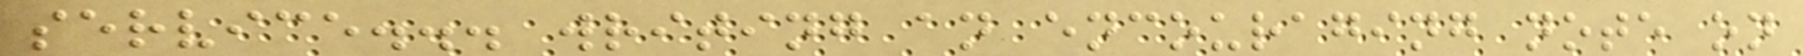service... writing an encouraging note on
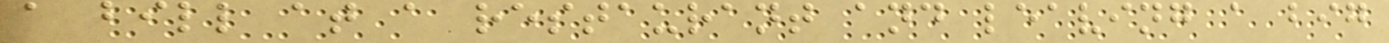a bill at a restaurant and leaving a big
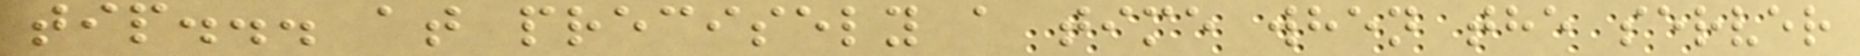tip... at precisely a time when the server
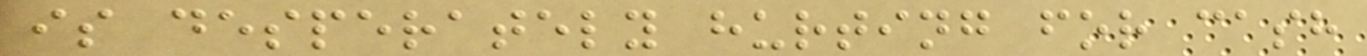is desperately hurting for cash
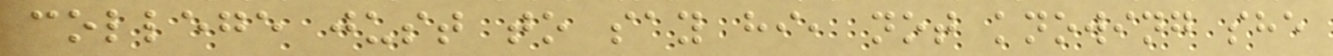college just to say hi, not knowing she
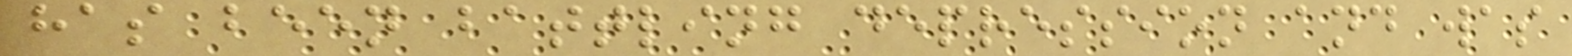has been battling depression and was
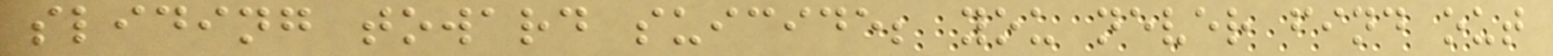sliding toward suicide; you never find out
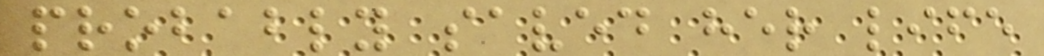probably saved her life
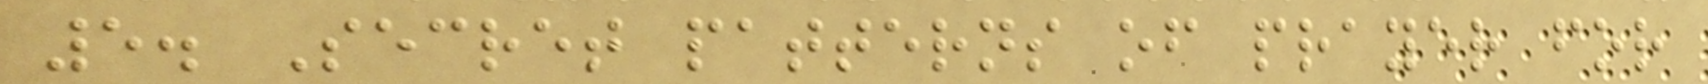5. Secret patterns of prayer for
